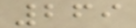269
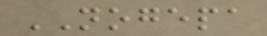NOGEPA
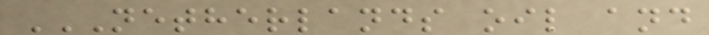NETHERLANDS OIL AND
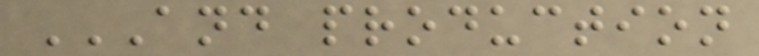AND PRODUCTION
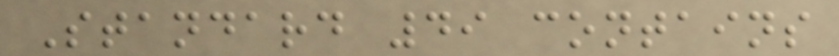Standard 49 contains
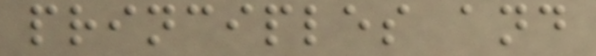principles and
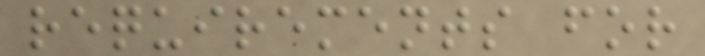requirements for
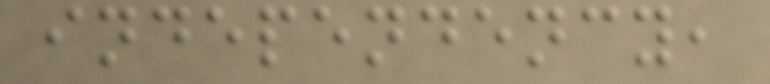independency,
